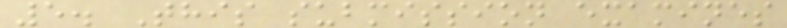5. This submission examines
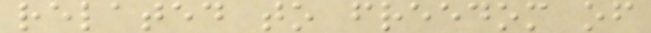related to freedom of
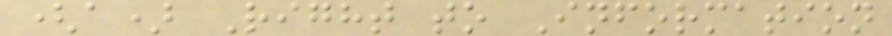(a) Right to Information
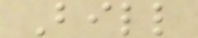Bill
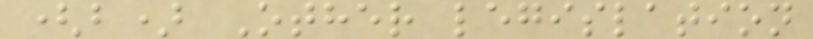(b) Other legislation
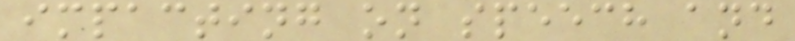impacting on speech and
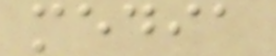media
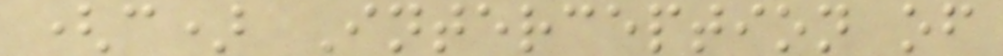(c) Interception of
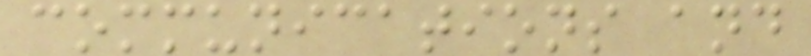communications and
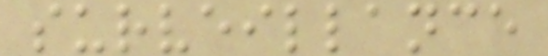surveillance
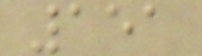151
